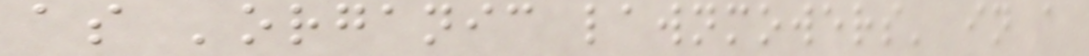as 'organic lawnmowers' in a
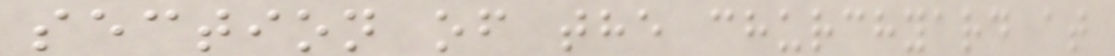section of the churchyard at
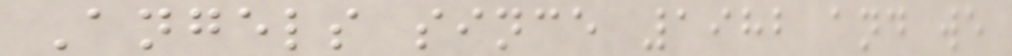Angels since 1982 and we
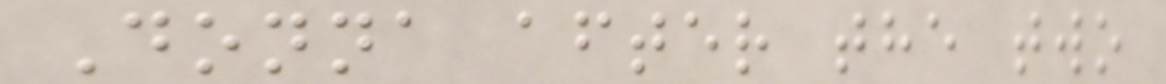Donna after the two
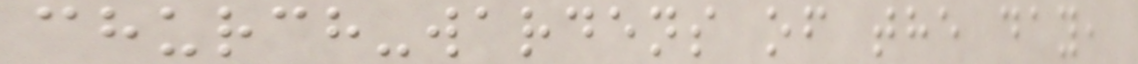church-wardens of the day,
